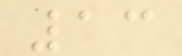13
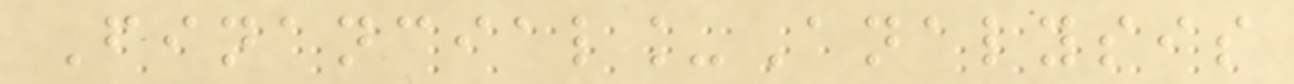Financial_Analysis
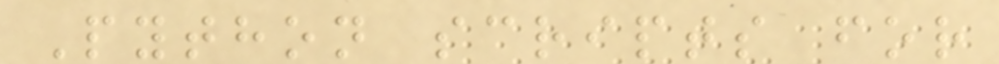Python scripts for
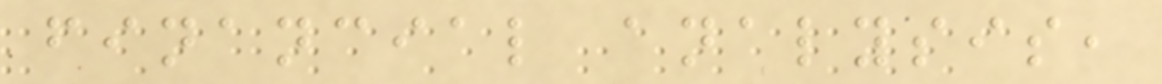financial analysis,
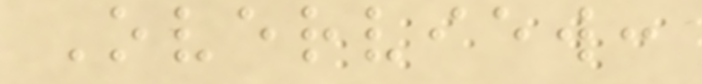Overview:
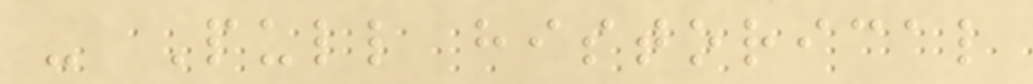- Pull historical
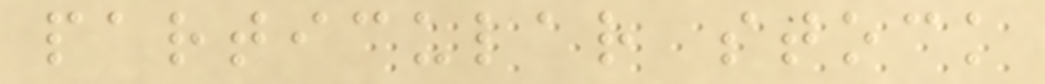particular stock
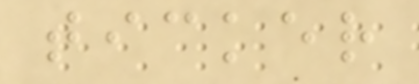ticker
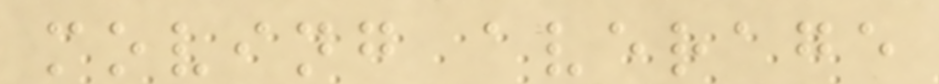moving average
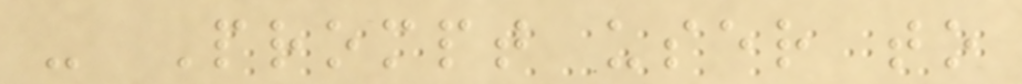- Prompt user to
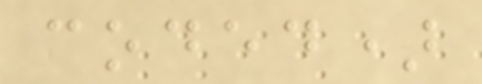coded)
